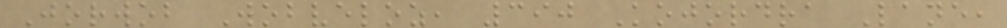Jorwob Wobveloz, 390 Kojordra Lane,
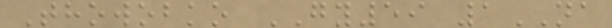Thowobko GY59 1NA
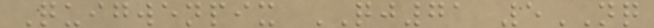Quigwenpix QJ71 5NQ
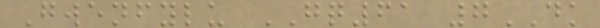Gwenfylu GQ61 7DK
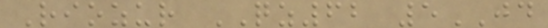Riozur QZ62 5JD
